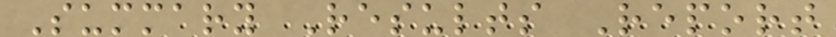Summary Results Report
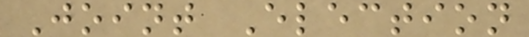Joint Election
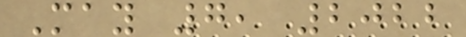May 7, 2022
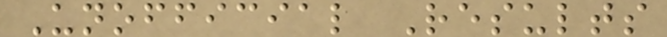Unofficial Results
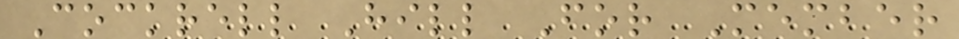Cockrell Hill For Member
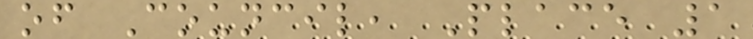of Council, Place 1
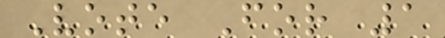Vote For 1
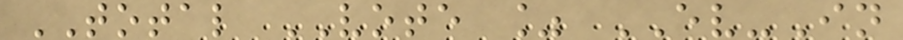TOTAL VOTE % EV-In
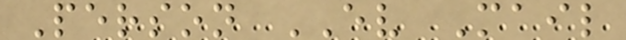Person EV Mail
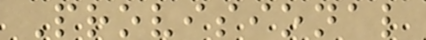Provisional
